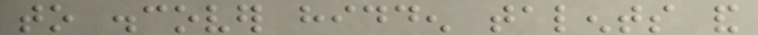to discover hidden talents and
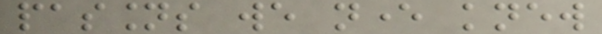passions we never knew
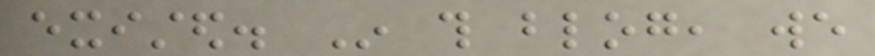existed. In this blog, we
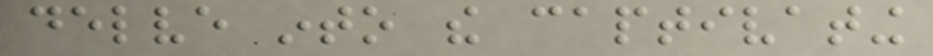delve into the captivating
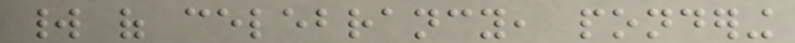world of celebrancy, pondering
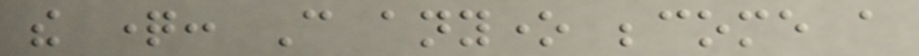the question: Can anyone become a
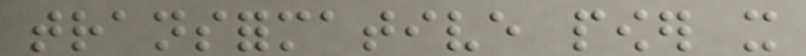transformative power it
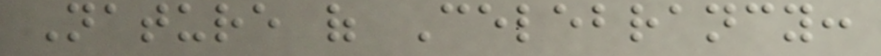Nature of Celebrancy:
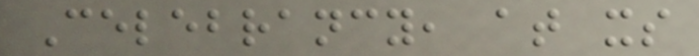Celebrancy, at its
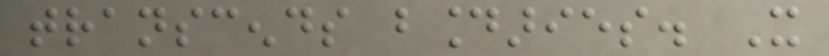transcends boundaries. It
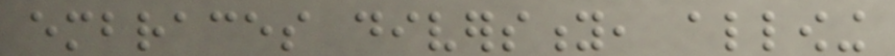embraces diversity, allowing
